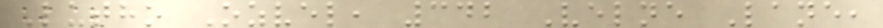Lutho Ozvel, 342 Velne Lane,
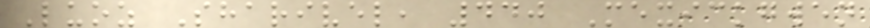Luoz Sharivel, 440 Mexickgwen
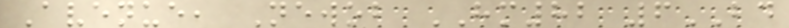Avenue, Newob HM82 6BD
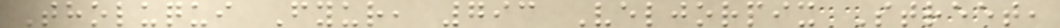Tholuqui Fyur, 793 Veljorpix Street,
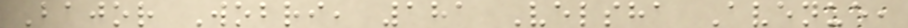Bajor Wobri, 181 Velsha Avenue,
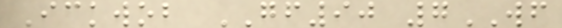Ickwob GF90 7WF
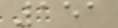151
